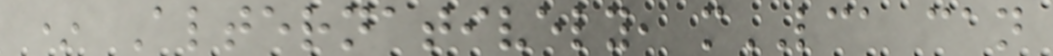* Alternatively, mLCA can
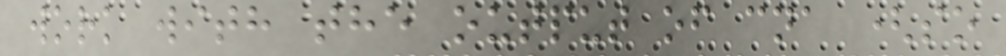work with the output of cna (so
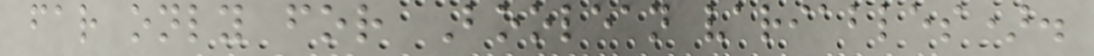far only for Boolean variables).
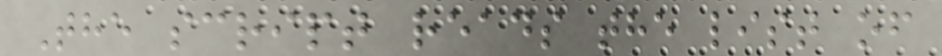The script reads the list of
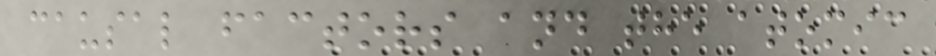causal factors and the atomic
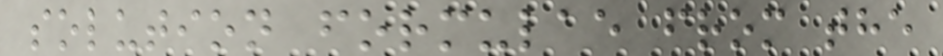solution formulae from the
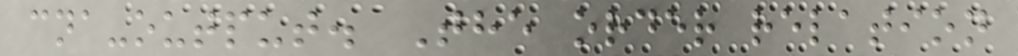cna-output. The order relation
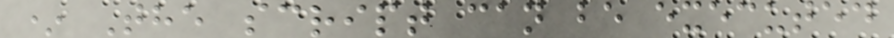* The script can be executed
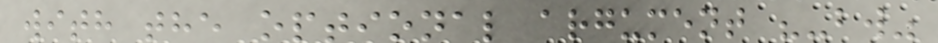with the optional argument "-bw"
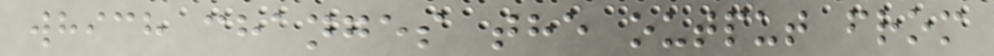which changes the output from
